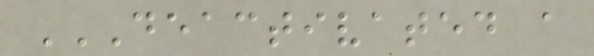DEACTIVATED A
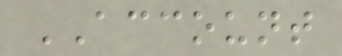ACCOUNT
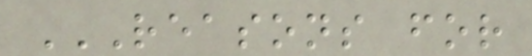REASONS FOR
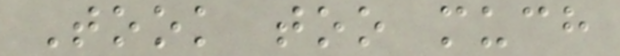Took too much
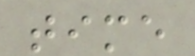time
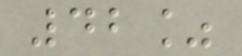42%
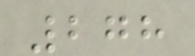278
